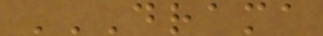DRAMA
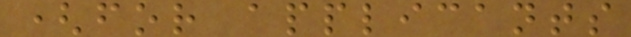(for applicants
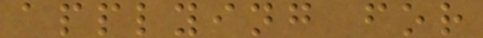applying for
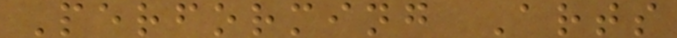Performing Arts
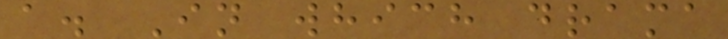a. In which drama
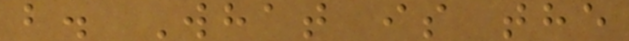b. What is the
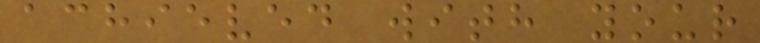achieved with your
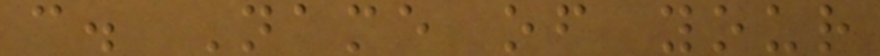c. Name of your
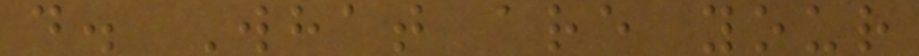d. What are your
